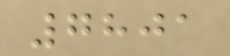7801
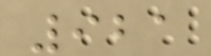921
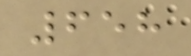658
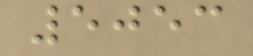5053
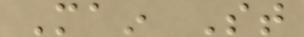Main St
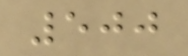500
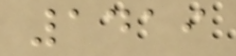1419
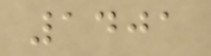1401
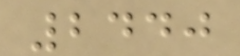2440
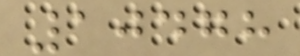10478
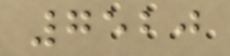7520
